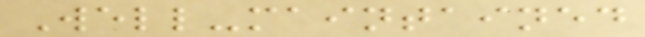Well-maintained
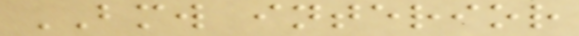BMW interior
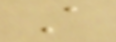A
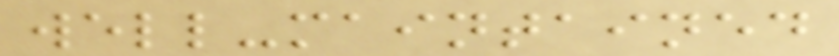well-maintained
